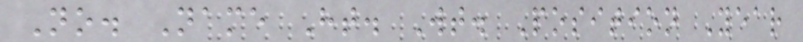No. Name Ht. Wt. Position Year
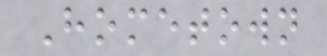Hometown
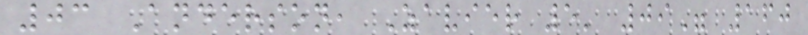03 Anderson, Zavier 5' 09" 160
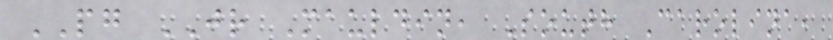PG JR Mauldin, South Carolina,
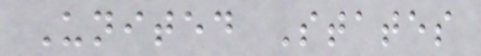United States
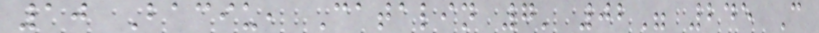10 Baciu, Catalin 7' 02" 245 C
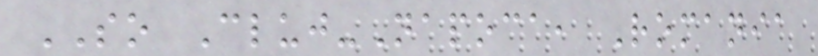SO Cluj-Napoca, Romania
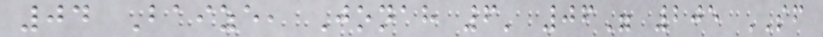04 Baize, Jonah 6' 06" 205 SF
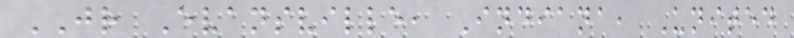JR Evansville, Indiana, United
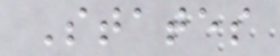States
